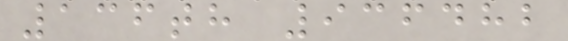136th 936482
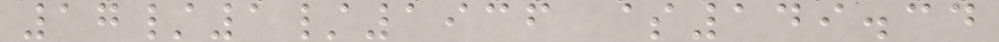17/1/1936 $149.34
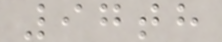97th
